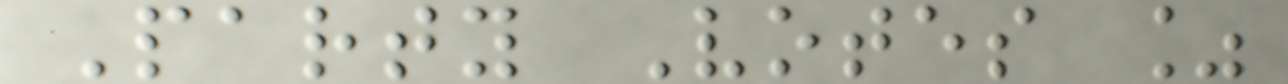Party Votes %
